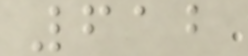612
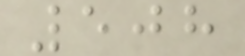508
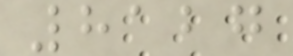8127
